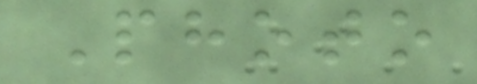Photo
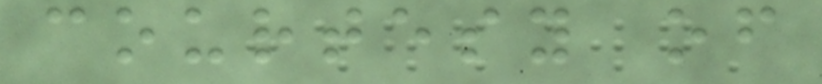courtesy of
